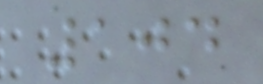104
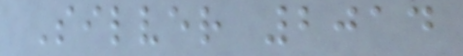Silver 2014
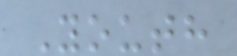Youth
